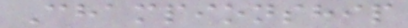Championship
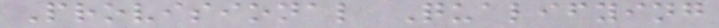Provisional Qualifying
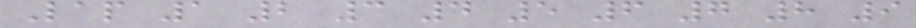Lap 1 2 3 4 5 6 7 8 9
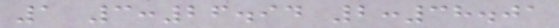1 3:26.94 2:38.01
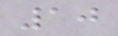10
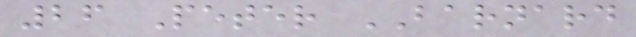26 Peter BARNARD
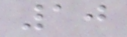10
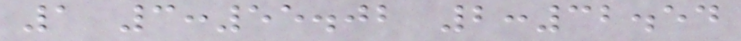1 3:55.02 2:32.54
